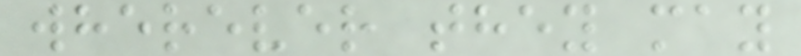wherever they may
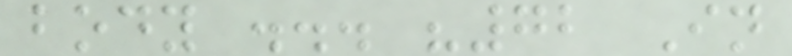body ... "72 In
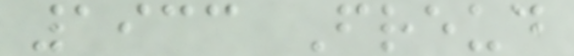1933 Freud
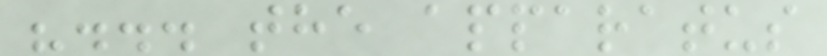"... the apparatus
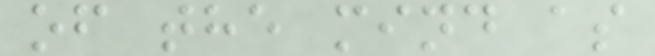of the mind as
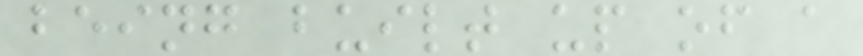being built up of a
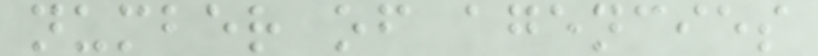number of agencies
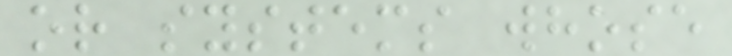or systems whose
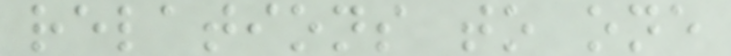relations to one
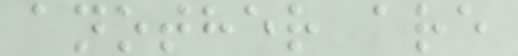another are
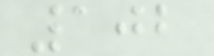102
